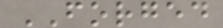FORGED
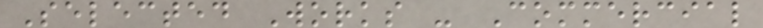Selected Works - Commercial
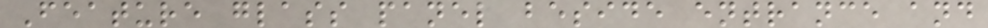Feature glass panel beside entrance and
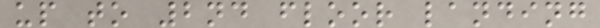up to 2nd floor landing
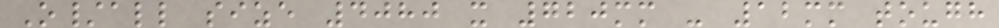O/all size 4080 x 720mm - 12mm tough
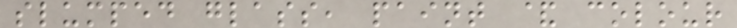slumped glass, paint & colour
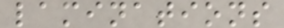laminations
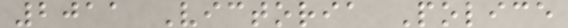2011 Victoria Police
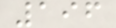196
